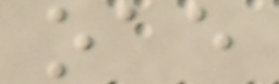oae
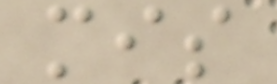mis
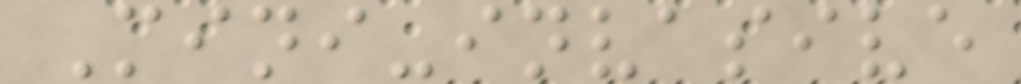Mini-invasive
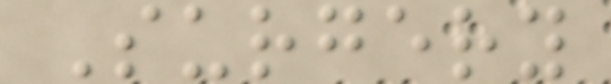Surgery
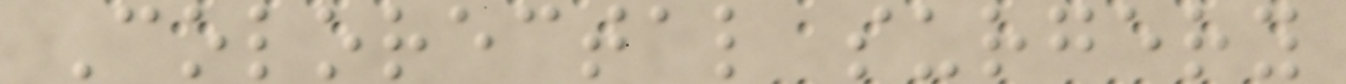Colorectal surgery
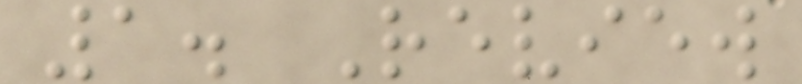1. Review
